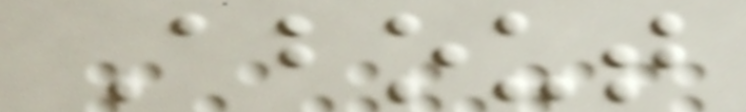About
